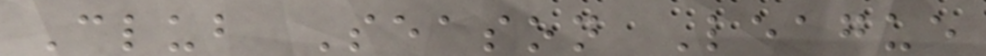Club Season League
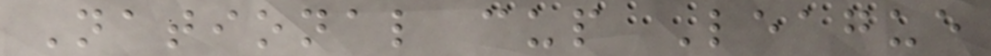National cup League
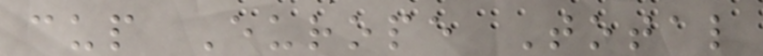cup Europe Total
